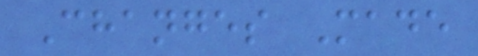Changes Made
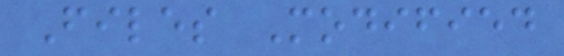Files Modified
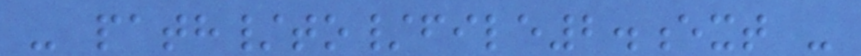- path/to/file2.ext -
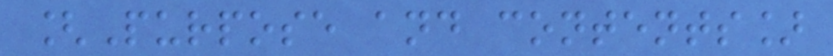[Purpose and contents]
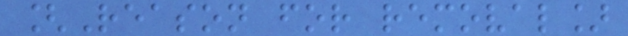[Reason for removal]
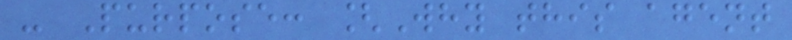- Purpose: [Why this agent
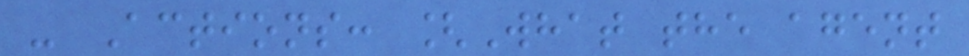- Actions: [What the agent
